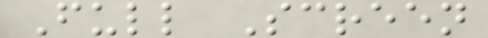Full Screen
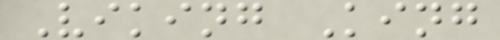Viking King
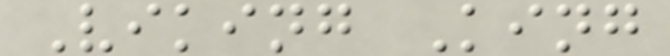Viking King
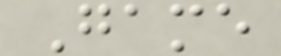Game
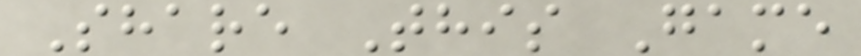Share This Game
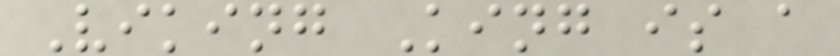Viking King is a
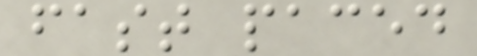fast paced
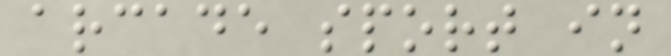arcade sport in
